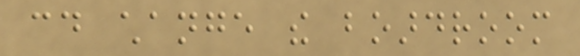could change the boardroom
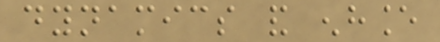dynamics and enhance
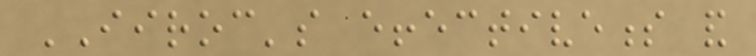IIROC's effectiveness and
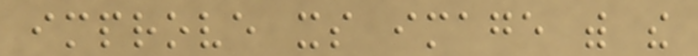improve its image with the
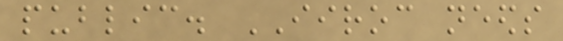public. IIROC needs
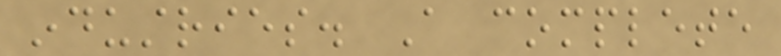industries. A complete
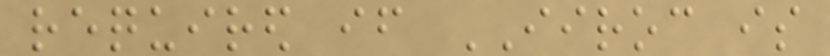required if IIROC is
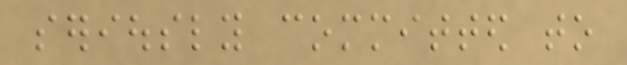seriously committed to
